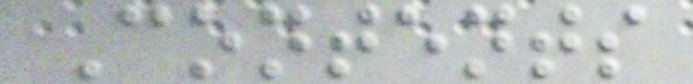Contents
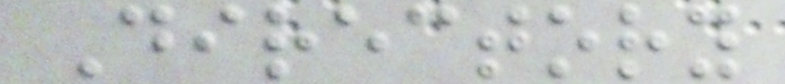Directory
